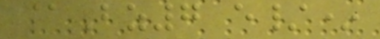@Bz7 e/*
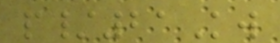p/21Kw
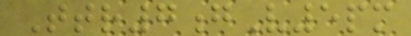Ttr7gV5pm
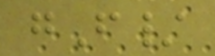gF/
